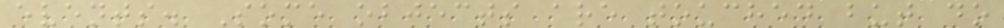events. Some objects are touched but do
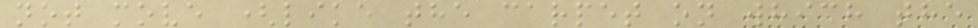not move (like the carpet on which the
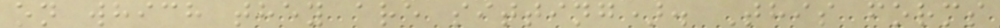on which they are sitting). This forms
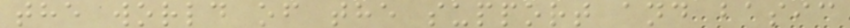the world of the support and basic
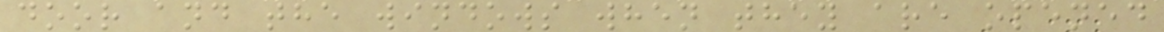door and the windows when they are opened
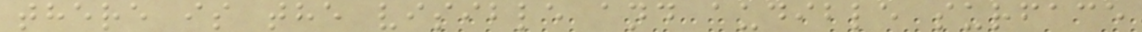there is the visible and audible surface
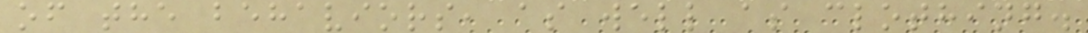of the behaviors, as well as clothing.
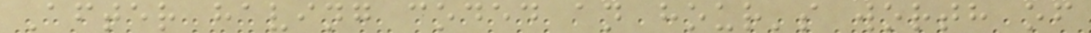After having coded an hour's worth of
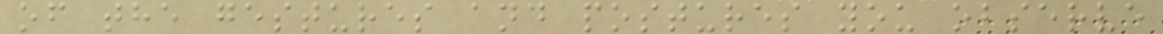of the gestures and postures you observe
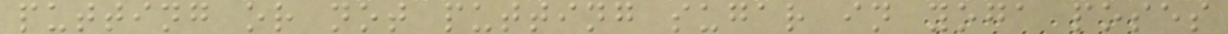putting or not putting sugar in yoga poses
